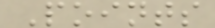Points
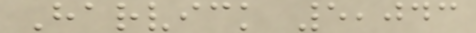Harvick 5,043
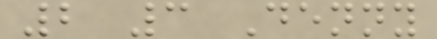2 3 Denny
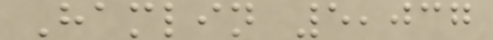Hamlin 5,037
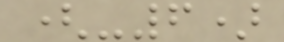(-6)
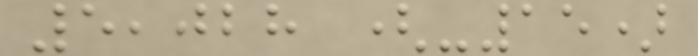5,028 (-15)
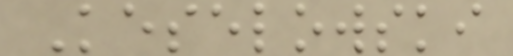Keselowski
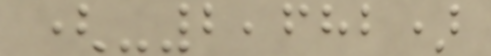(-2,682)
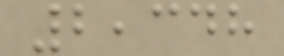2,348
